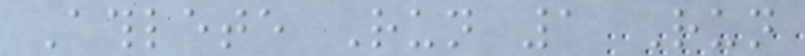Athlete Run 1 Run
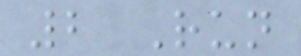2 Run
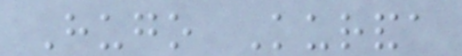Hugo Kuranda
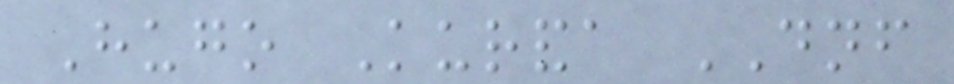Hugo Kuranda DNF
